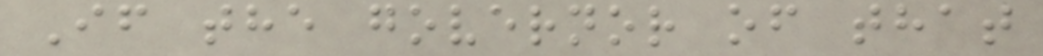If the governor of that
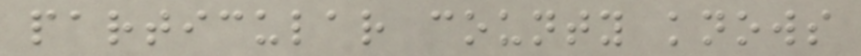particular county knows
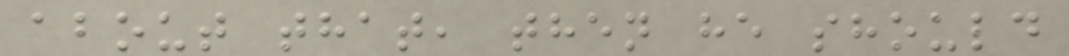about that, then he should
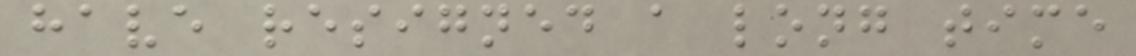have resigned a long time
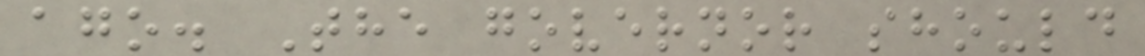ago. The governor should
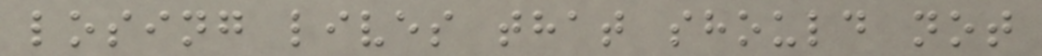losing lives that should not
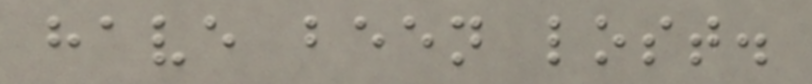have been lost.
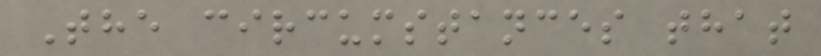The circumstances that
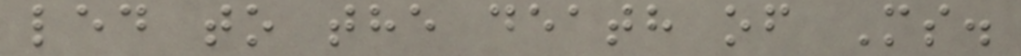led to the death of Ms.
